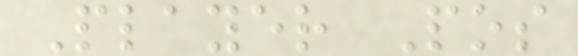Player Pos
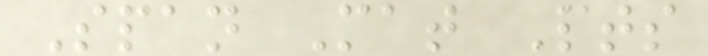Span Mat Pts
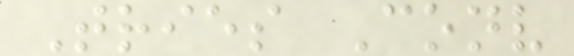Tries Conv
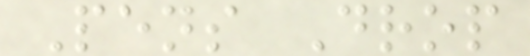Pens Drop
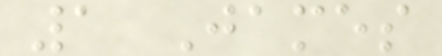1 James
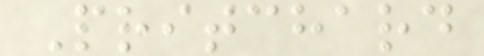Pritchard
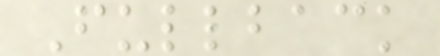Fullback
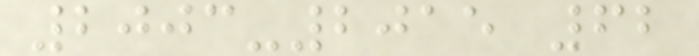2003-2015 62
